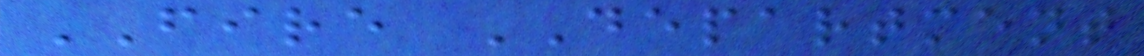FIRE DEPARTMENT
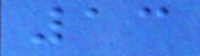13
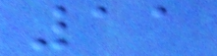11
